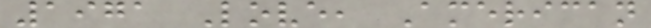1971 Love, American
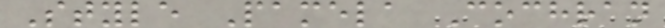Style Pamela Cochran
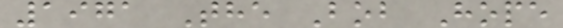1971 The Bob Hope
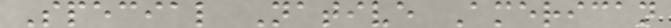Special Native American
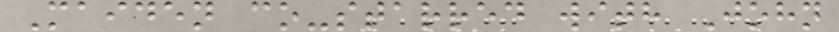Maiden co-starred with John
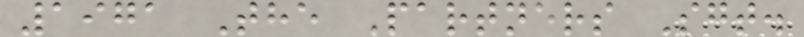1971 The Partners Sgt.
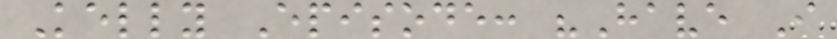Kelly Episode: "Have I
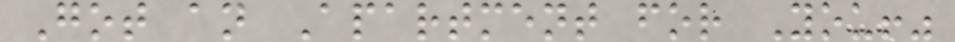Got an Apartment for You!"
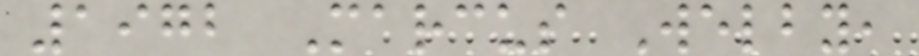1972 Marcus Welby,
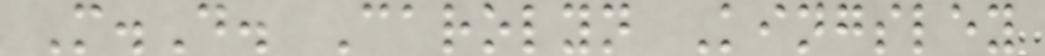M.D. Carolyn Kingsley
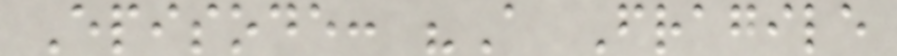Episode: "A Fragile
